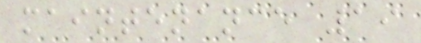maintenance 19
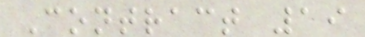Contract 19
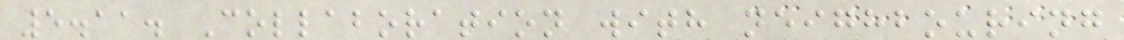5.11. Collaboration with neighbouring
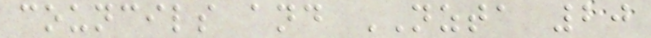councils and NZTA 20
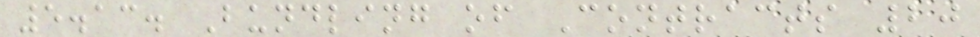5.13. Bundling of Contracts 20
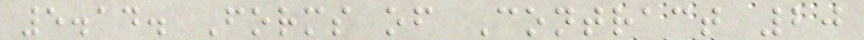5.14. Forms of Contract 20
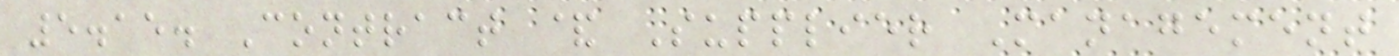5.15. Contract & Supplier Management
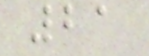21
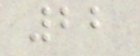22
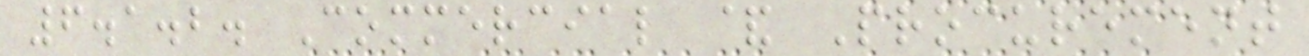6.1.2. Commercial & Procurement
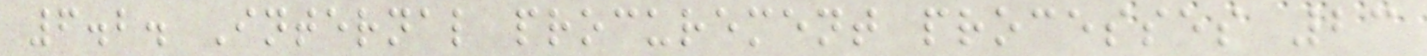6.2. Internal procurement processes 23
